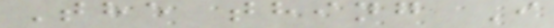The thing I
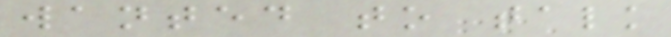wanted to talk
